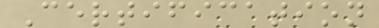Certification
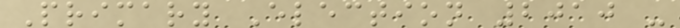Primary Election 2010 -
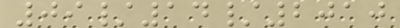09/14/2010
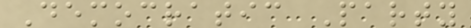Democratic Party
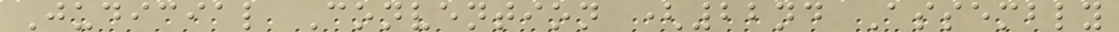Judicial Convention (22nd Assembly
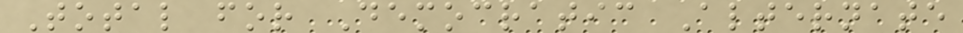Total for Democratic Alternate
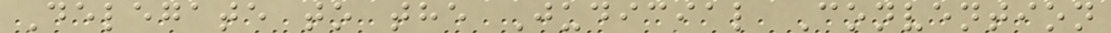Delegate to the Judicial Convention
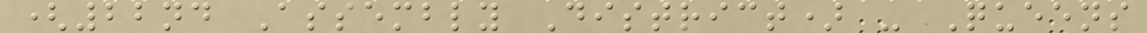(22nd Assembly District) - Queens
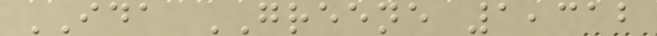IDA GREENE 1,312
